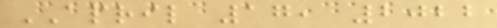APRIL 17, 2022
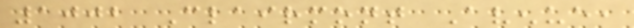1002 Clairmont Avenue,
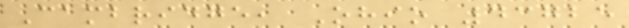Cambridge, Ohio 43725
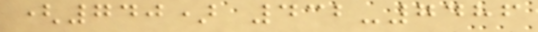(740) 432-7486
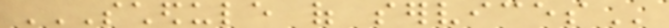SCHEDULE OF SERVICES
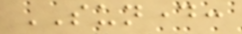SUNDAY:
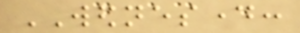WEDNESDAY:
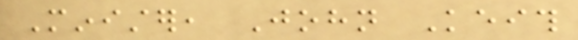Minister, John Keith
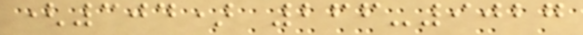(304) 266-9027
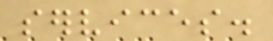services.
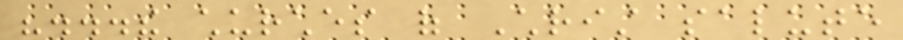"...the churches of Christ salute
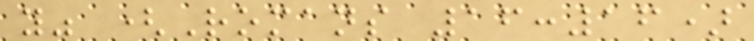you" (Romans 16:16)
